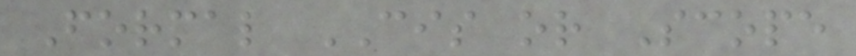Formal CIS or Scope
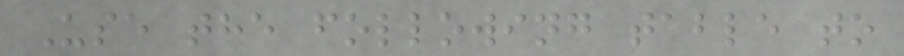Use the following table to
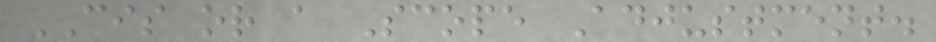CIS or a Scope Adjustment.
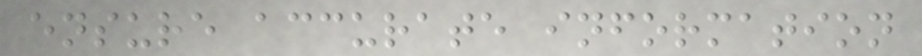ensure accurate information
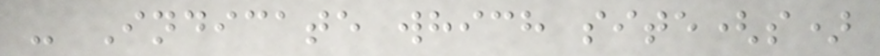- Indicate which site(s)
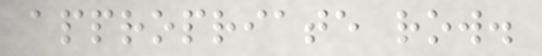appropriate row.
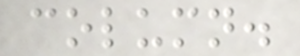column.
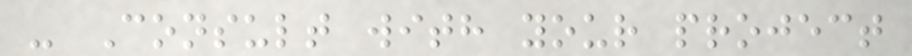- Consult with your project
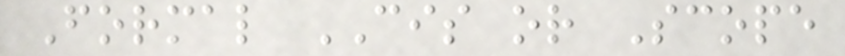Formal CIS or Scope
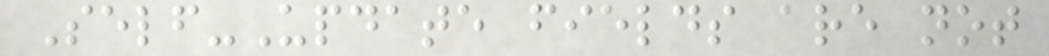Self-Update fields are not
